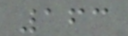163
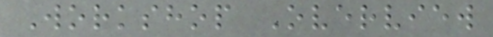Workshop Overview
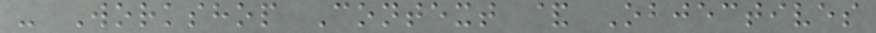- Workshop Context & Objectives
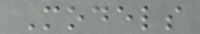Models
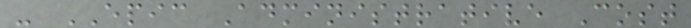- EPIC Administrative Cost
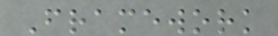Framework
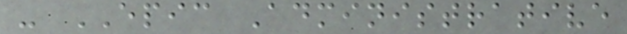- EPIC Administrative
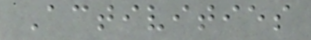Activities
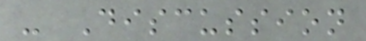- Discussion
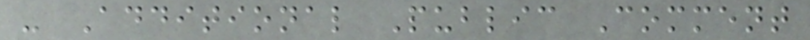- Additional Public Comment
